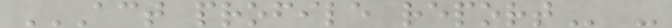ACT PROFILE REPORT -
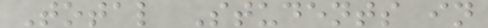Total Students in
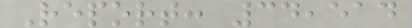Report: 34,514
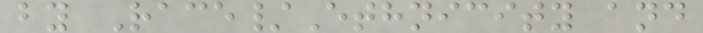by Race/Ethnicity and
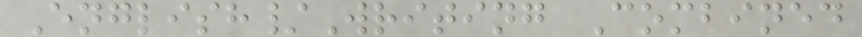English/Writing Combined
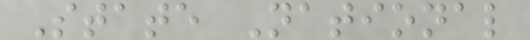State National
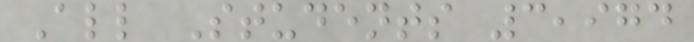All Students 3,974
